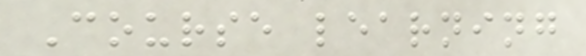Course learning
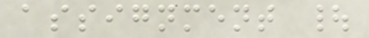assignment |
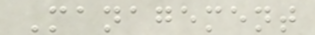Management
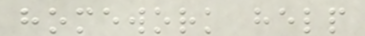homework help
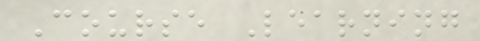Course Learning
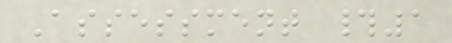Assessment #1
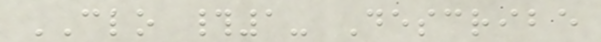CLO #1- Describe
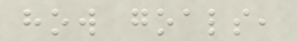how goals,
